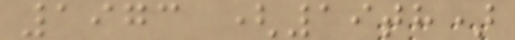1973 (19th)
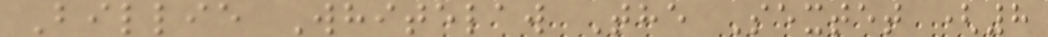Billie Whitelaw The Sextet (8
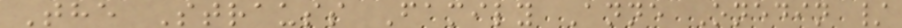The Strauss Family Anne Onedin /
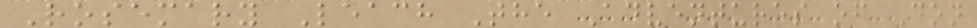Rosemary Leach The Adventures of Don
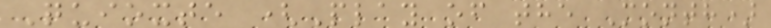Quioxte (Play of the Month)
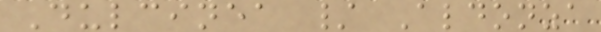Dulcinea / Aldonza
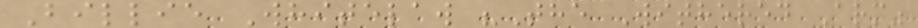Billie Whitelaw "The Withered Arm"
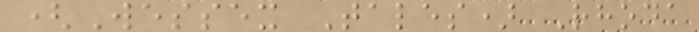(Wessex Tales) Rhoda
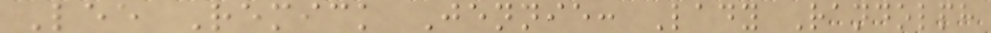Lee Remick Jennie: Lady Randolph
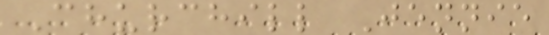Churchill Jennie
